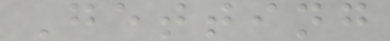Getting
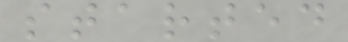started
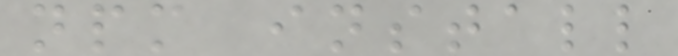npm install
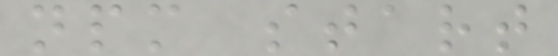npm start
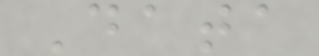Data
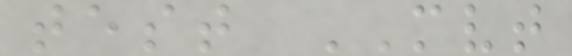test MVT
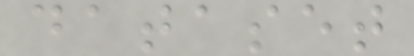dataset
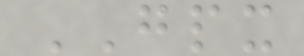GPX
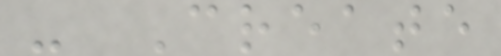- Create
